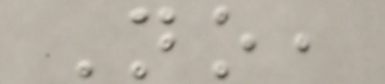No,
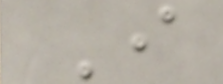I
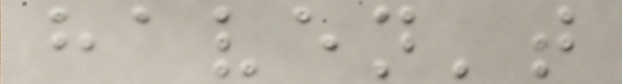haven't
